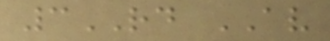3RD AV
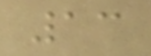13
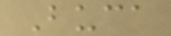Buca
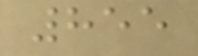855
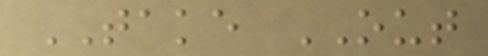TAKE OUT
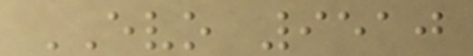EVO 9510
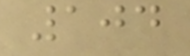104
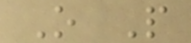O P
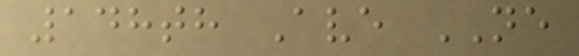148th Ave NE
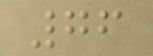76
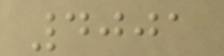4001
